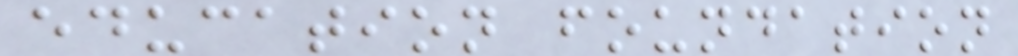education foundation
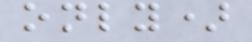only)
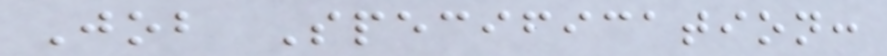Job Specification:
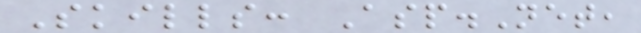Skills: Asp.Net,
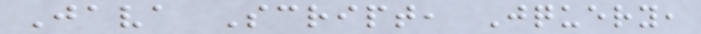Java Script, Jquery,
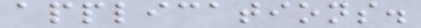applications.
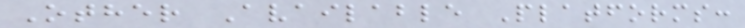Other Available Platforms:
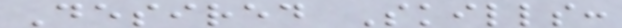Desired Skills:
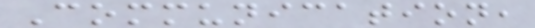Communication,
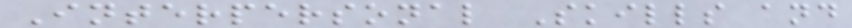Interpersonal Skills and
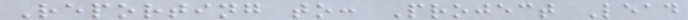Reporting to: Project Lead
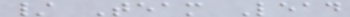/ Team Lead
